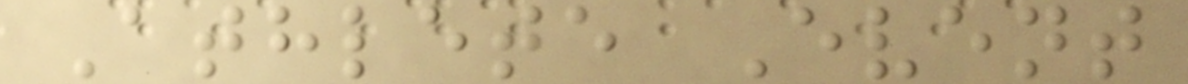Athlete Event
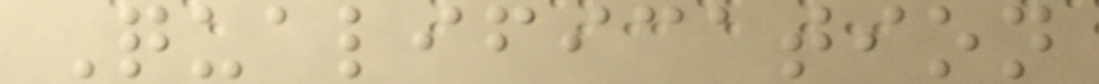Qualification
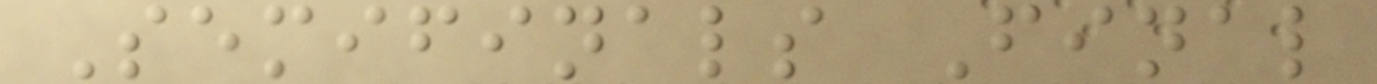Semifinals Final
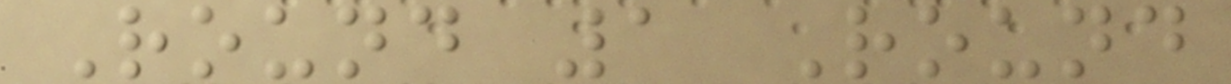Round 1 Round
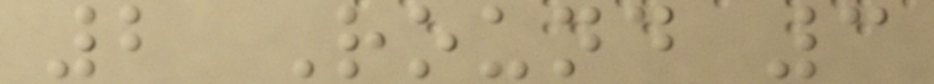2 Round 3
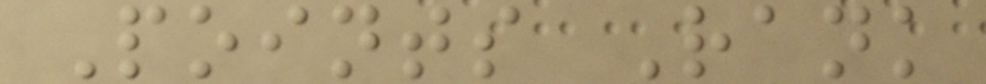Points Rank
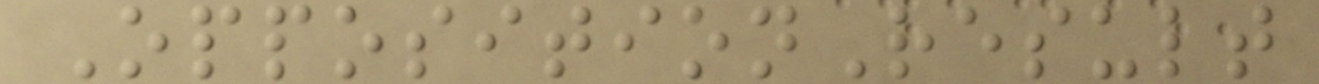OppositionResult
